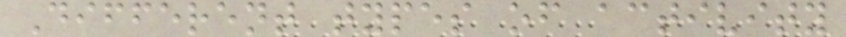Different types of activity
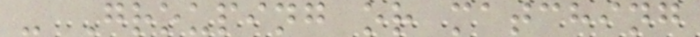- Grouping or matching
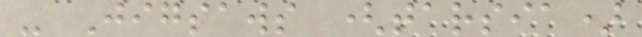- Jigsaws (tarsia)
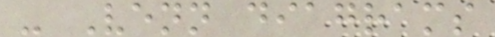- Venn diagrams
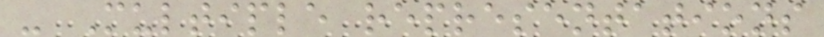- Multiple representations
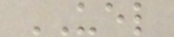UEL
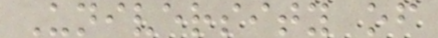University of
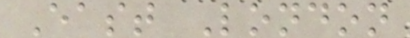East London
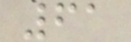61
